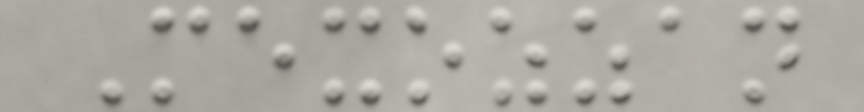Mexozzan
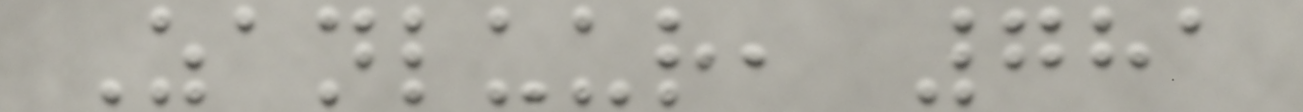Zanluur, 781
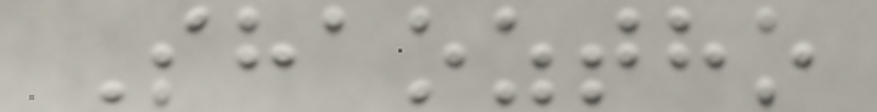Shaoztho
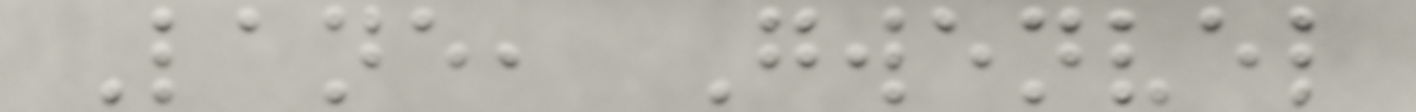Lane, Gwenvel
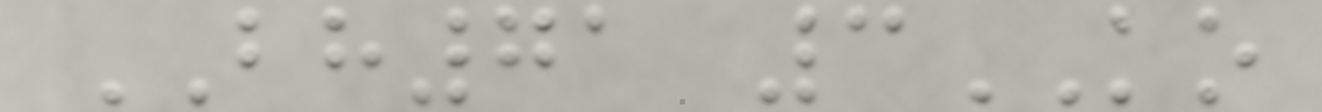BH71 3KO
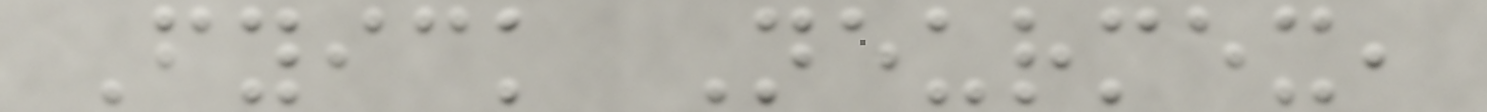Fyick Neurmex,
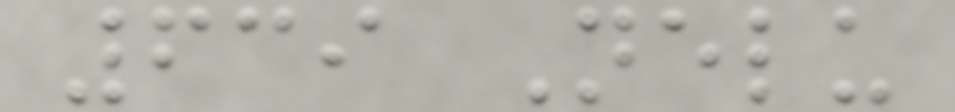639 Nelu
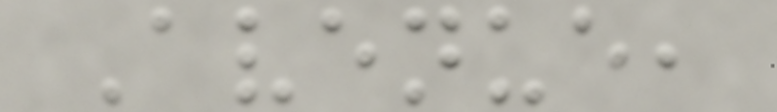Avenue,
